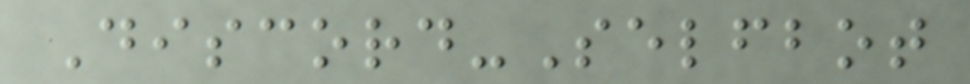Discord-Selfbot
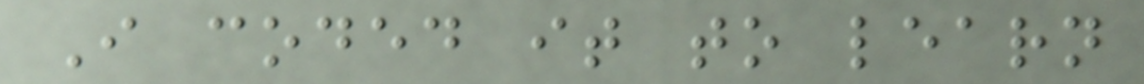I coded it to learn
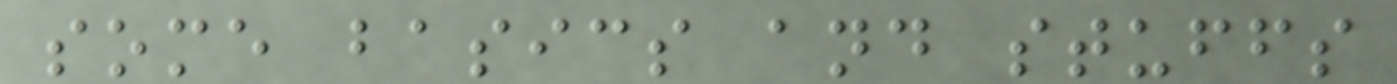some basics and stuffs
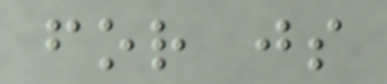for js
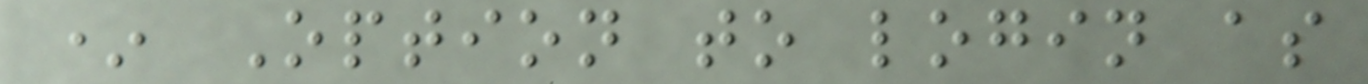* Option to login as
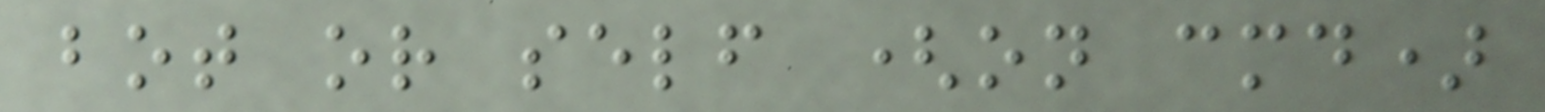bot or self (on cmd)
